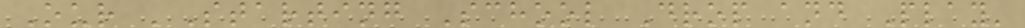Our 'Starting School Drop and Play'
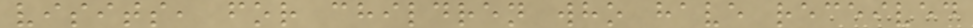visits, for children who have received
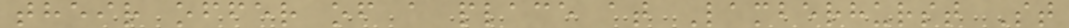their offer of a place at Lamberhurst St
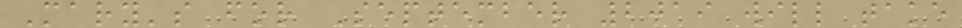Mary's for September 2019 will take
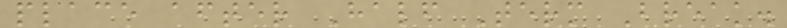place after Half Term Break.
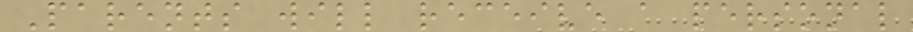Parents will receive a personal
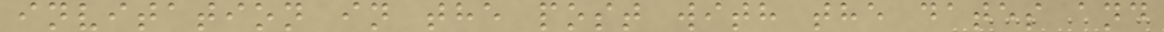invitation in the post with the dates and
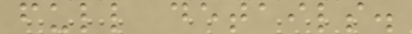full details.
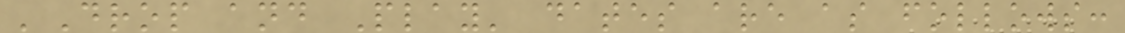'Drop and Play' dates are as follows:
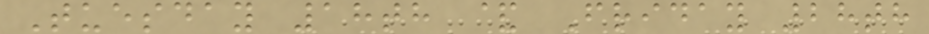Tuesday 18th & Friday 28th
